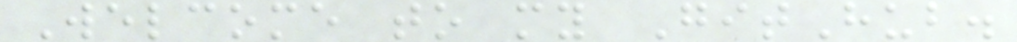Welcome to my GitHub.
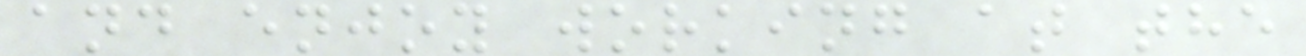and enjoy working at the
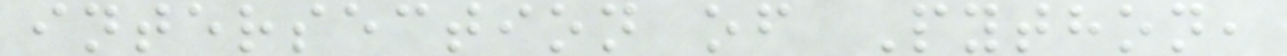intersection of Python,
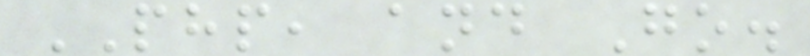PHP, and Go.
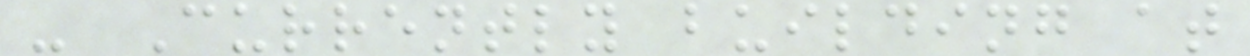- Currently building at
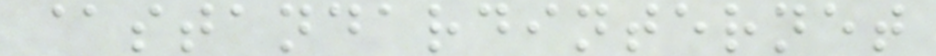@standardinternet
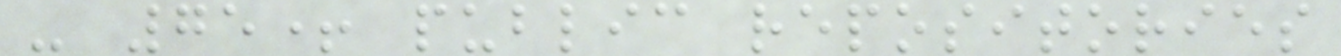- 75+ public repositories
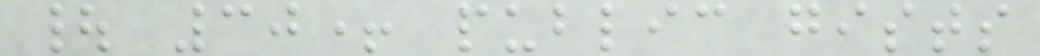| 30+ public gists
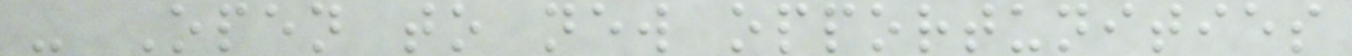- Open to new opportunities
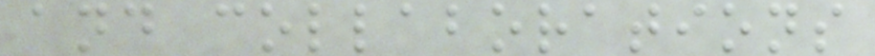and collaborations
